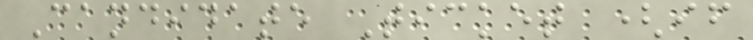Candidate Ticket (if
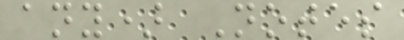any) Notes
